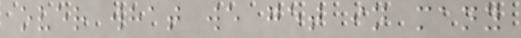over what we get in many
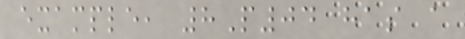example, 8P04 has a
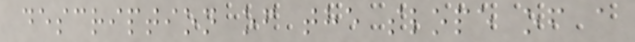description of the slope of a
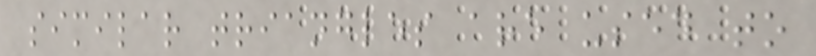similar triangles are used to
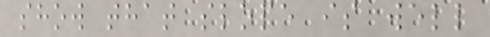show that slope is well
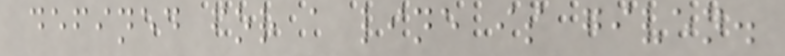defined for a line is given.
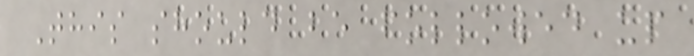This should be followed up
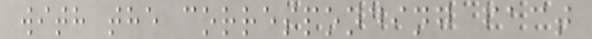with the corresponding fact
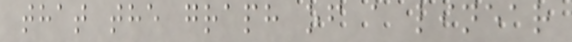that the graph of a linear
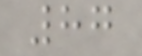87
